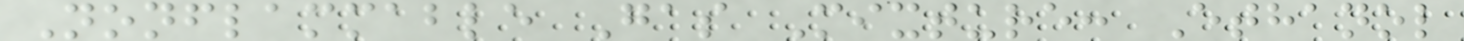Nonflammable Gas Mixture: Ethanol
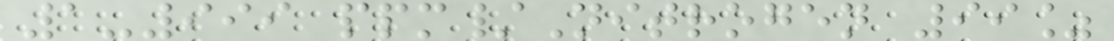1-999 ppm/Nitrogen 99%
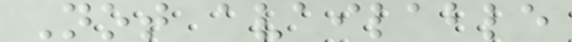Not available
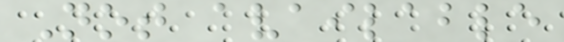Not available
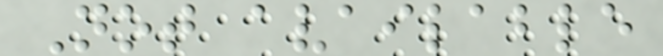Not available
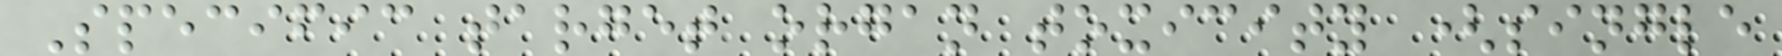Specific target organ toxicity (single
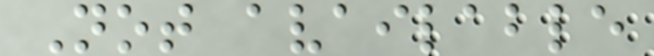Not available
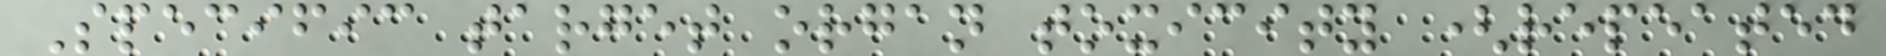Specific target organ toxicity (repeated
